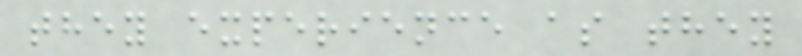they experience as they
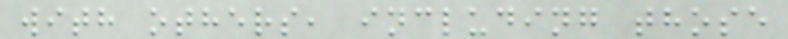with others, including those
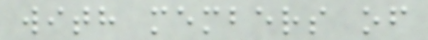with members of
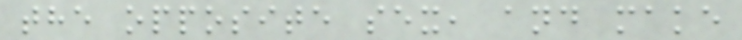the opposite sex, and make
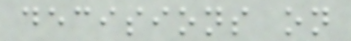decisions on
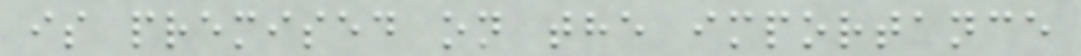is premised on the importance
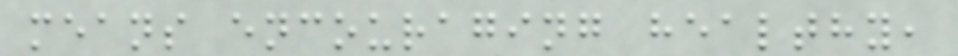means encouraging healthy,
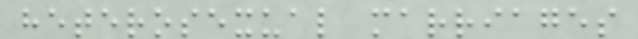heterosexual marriages
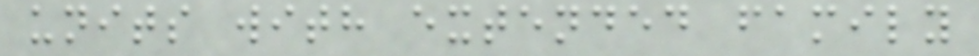units with extended family
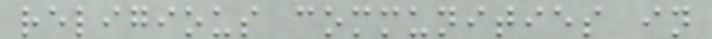religious communities in
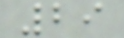29
